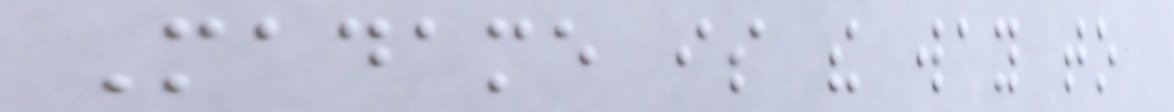Madame is the way to
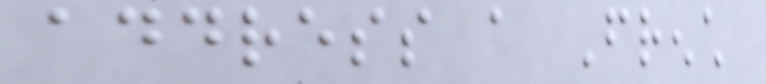address a French
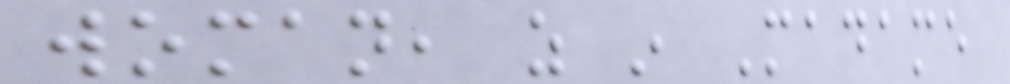woman, as in Madame
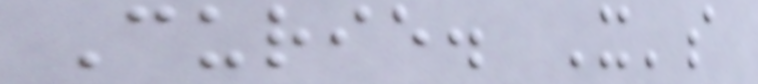Curie. It's
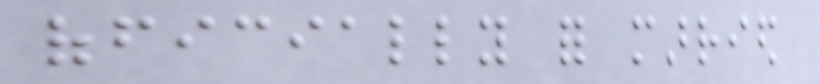officially for married
